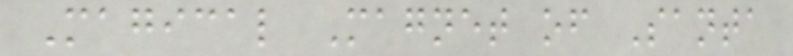Magical Magnet of Santa
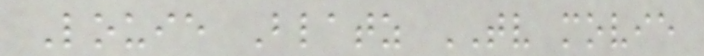Louie Blatz TV movie
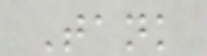Tank
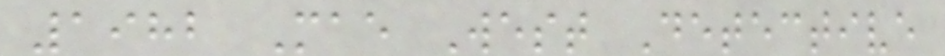1982 Mae West Detective
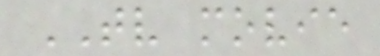TV movie
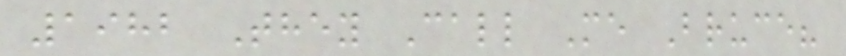1982 They Call Me Bruce?
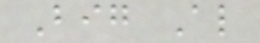Big Al
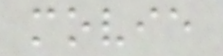movie
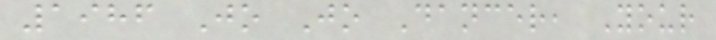1986 Jo Jo Dancer, Your
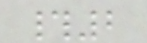#2
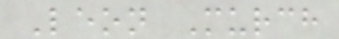Leon Murch
